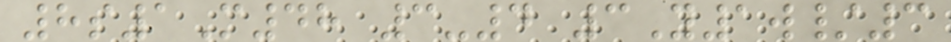8s1M48 3-4 3Y1w/3
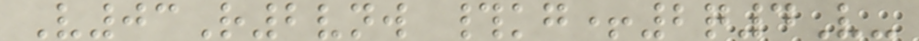V03R2vnw #kg+2q4V-
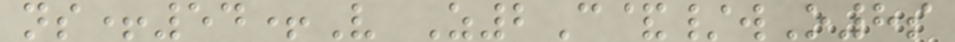ns+54+V Z2C&/wO8s
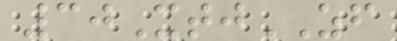30XtjZF
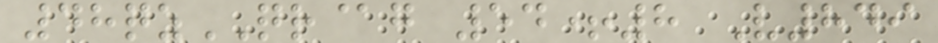48qzQR@g 54+8 V849
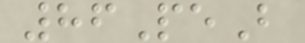86PeB
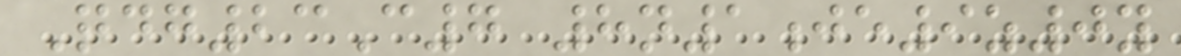Qdg23C7 8n1je9z0y
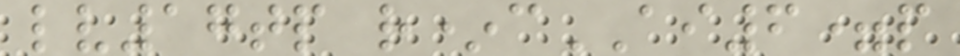lv17tp r*cAI6=p
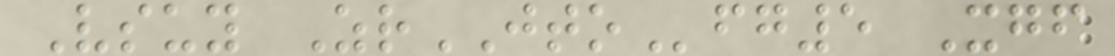Vsuy ZrJTOfg5 Xgf
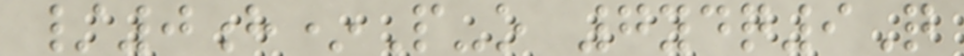/0h*P-o 7ydq9Q
